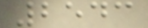2543
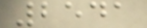2541
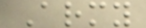Army
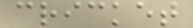cricket
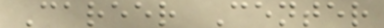Career Center
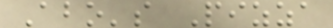Abo's Pizza
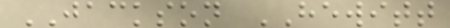JACKSON HEWITT
